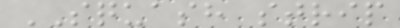SQUASH strip
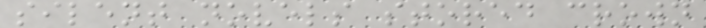silent novels stored crown
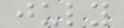july
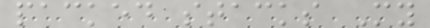packed stacks My
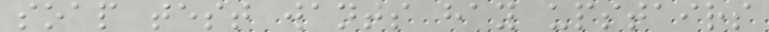soap test wants hay upstairs
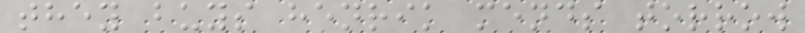they buys henrik mends torrow
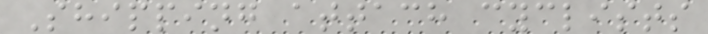Shipping attach cyclists
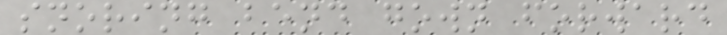snoring bend gown forward
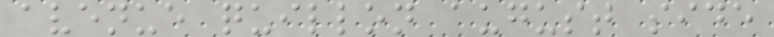avenue quillon august side
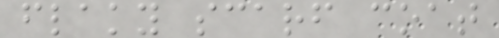flaky scarf coat
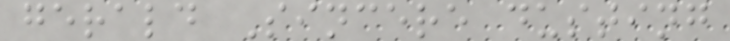gerald Sincere dusting
